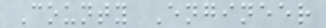County Engineer
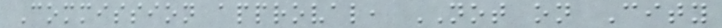Commission approval, NOT on City
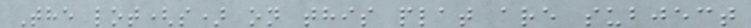The lot(s) on this plat are subject
